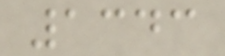1343
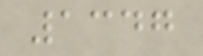1347
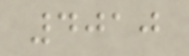4010
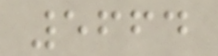5664
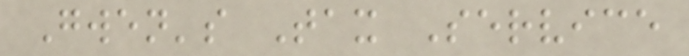Gwen's Tax Service
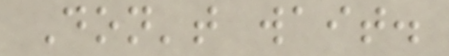Don't wait.
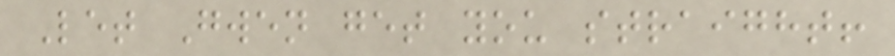Let Gwen get you straight!
